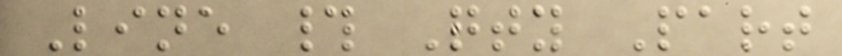Line # Qty Part
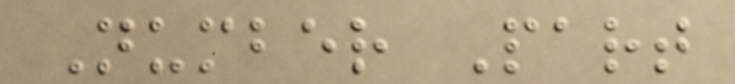Number Part
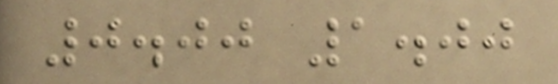0.00 1.00
